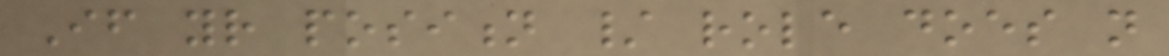If your position / role does not
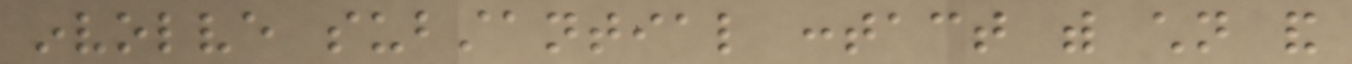involve substantial contact with children and
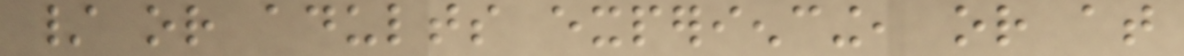/ or adults experiencing, or at
